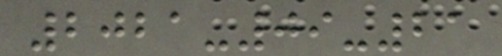2021-09-21
